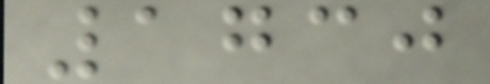1730
